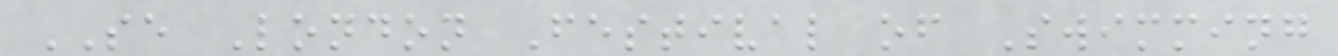SE London Festival of Swimming
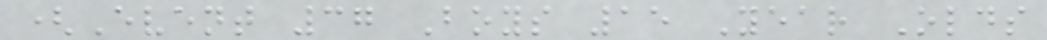(Event 37 Boys 15 Year Olds
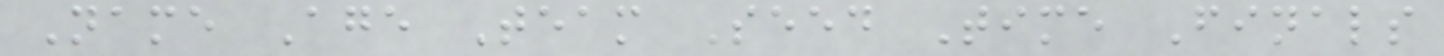Name Age Team Seed Time Finals
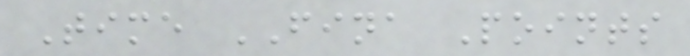Time FINA Points
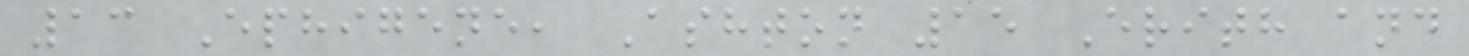13 Ephigene, Ashton 15 Erith and
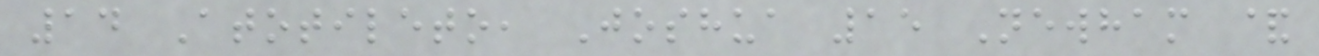14 Atotileto, Joshua 15 Newham &
